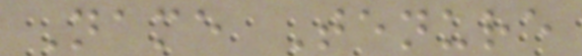Name Tenure
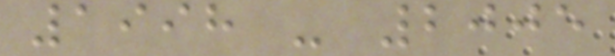1998 - 2005
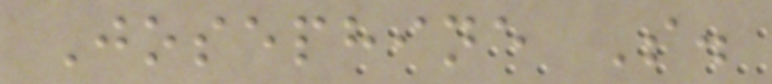Josephine S.
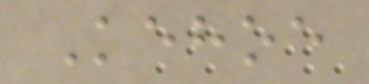Kehoe
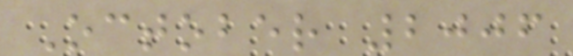October 2006
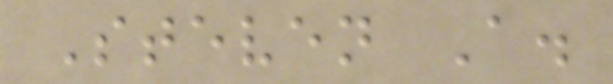Steven A.
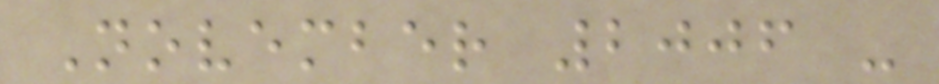November 2006 -
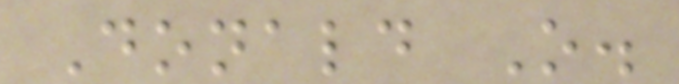Donald O.
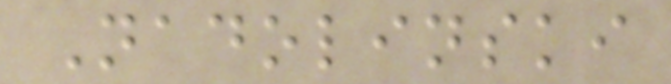Nadolinski
